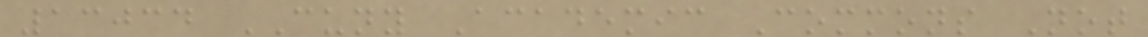13034 CUNY Academic Commons Not
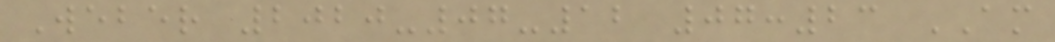Weber 2020-07-12 07:23 AM
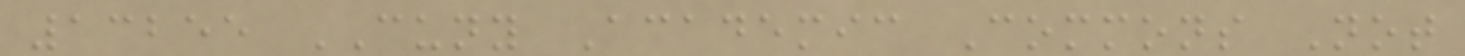13255 CUNY Academic Commons Not
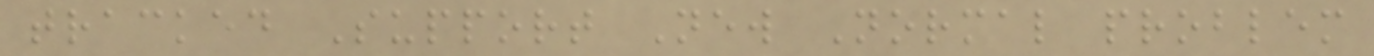tracked Support New Normal problem
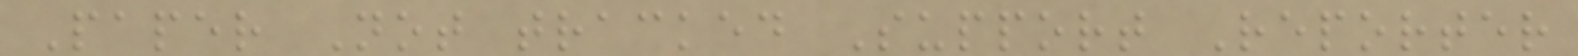Paper Not tracked Support Reporter
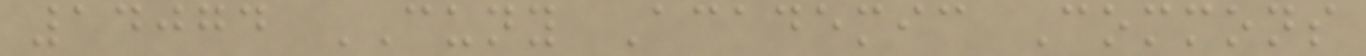14074 CUNY Academic Commons
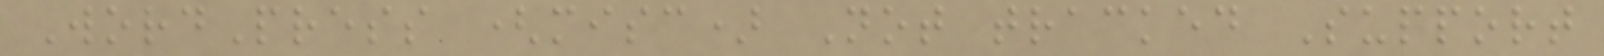WordPress (misc) Not tracked Support
